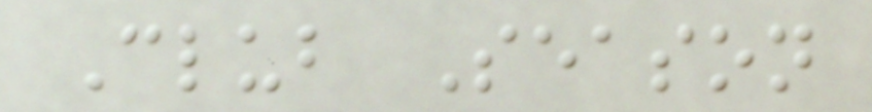Club Season
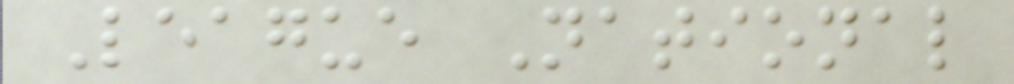League National
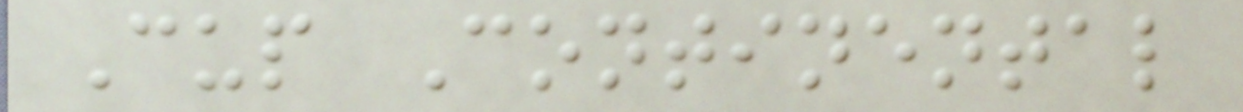Cup Continental
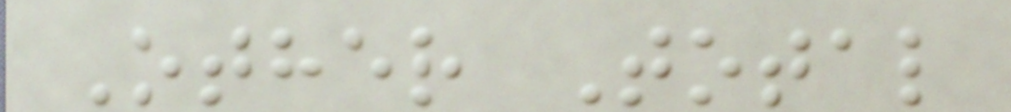Other Total
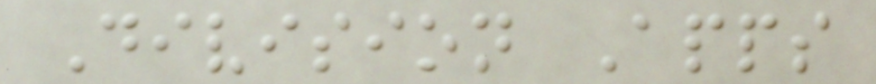Division Apps
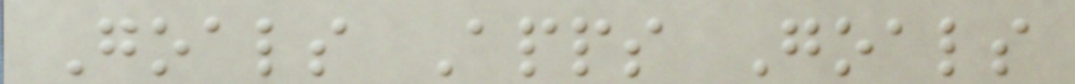Goals Apps Goals
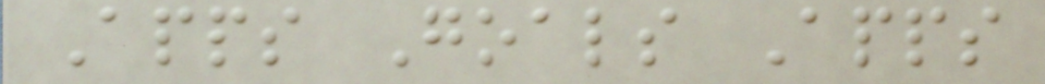Apps Goals Apps
